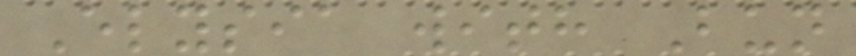Elysia with Bun
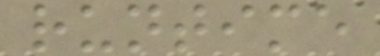runtime
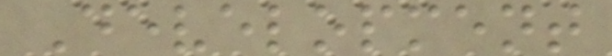Development
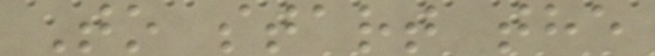To start the
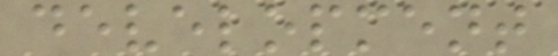development
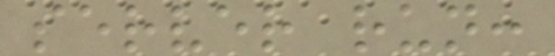server run:
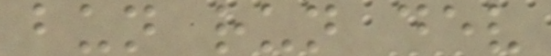bun run dev
